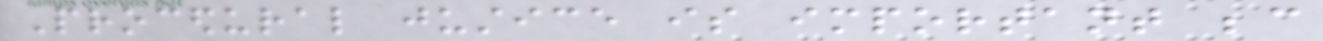Procedural justice is important because
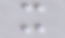it
